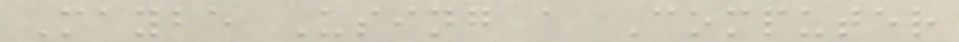Maybe Using a Computer
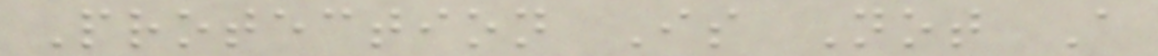Protection Is Not A
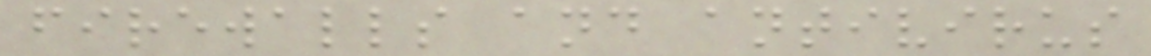firewalls and antivirus
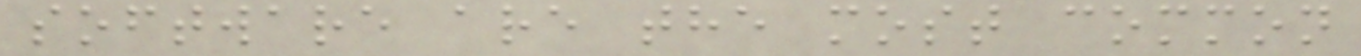software are the most common
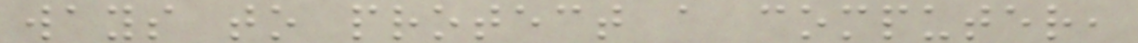ways to protect a computer,
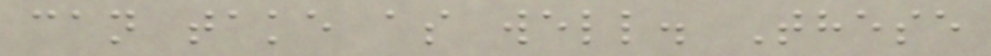can take as well. These
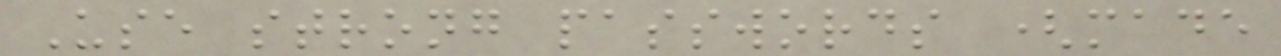Use strong passwords (made
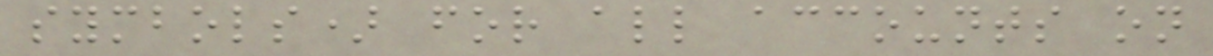symbols) for all accounts on
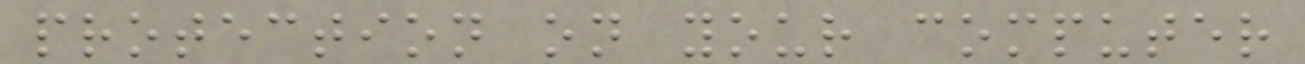protection on your computer
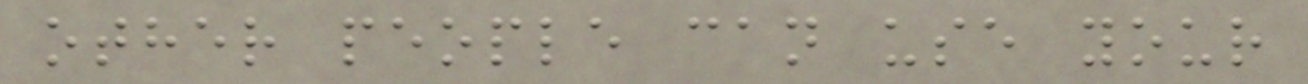other people can use your
